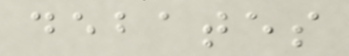debates
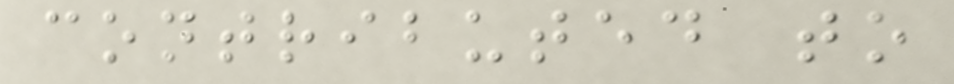contributed to
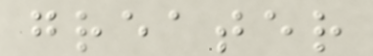greater
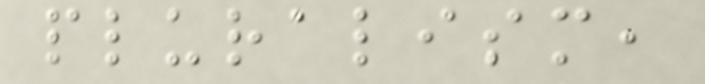pluralism,
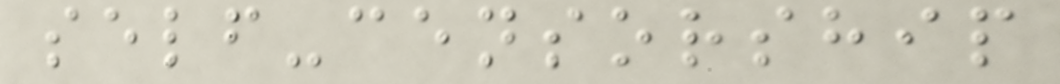self-censorship
